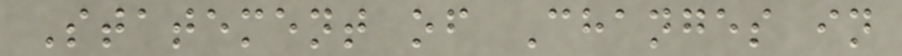Statement of Changes in
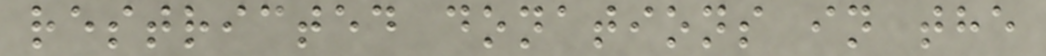restricted donations in the
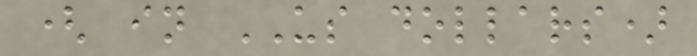( in US dollars)
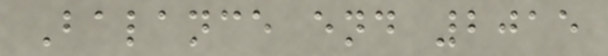Balance end 2015
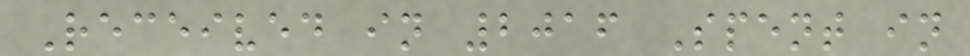Received in 2016 Spent in
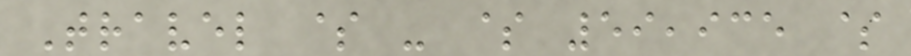Travel $ - $ 59,935 $
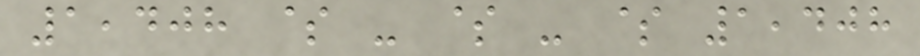1,408 $ - $ - $ 1,408
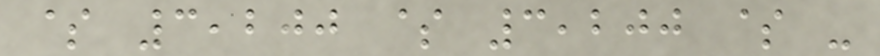$ 3,200 $ 3,200 $ -
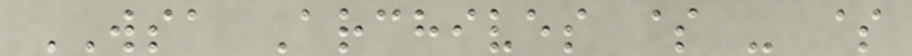WSA Archives $ - $
